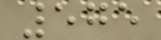575
